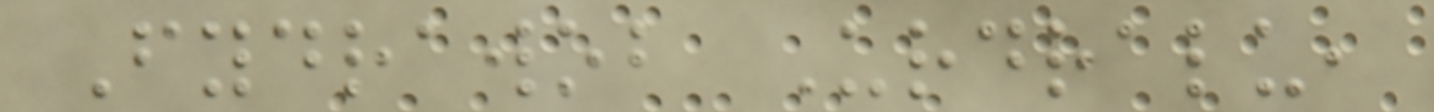Fydrawob Urdralu,
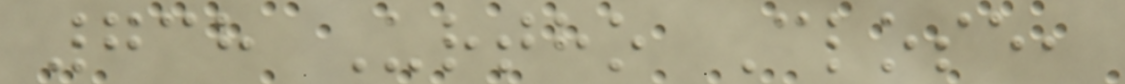738 Urtho Close,
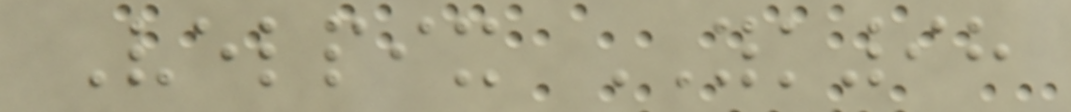Velpix YK98
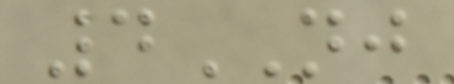4NJ
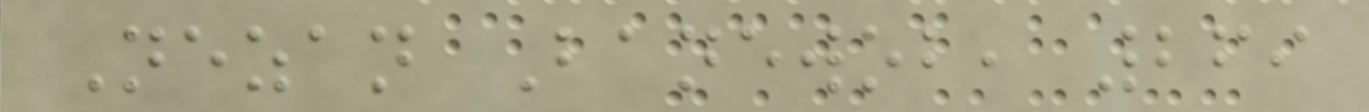Nezan Banewob, 269
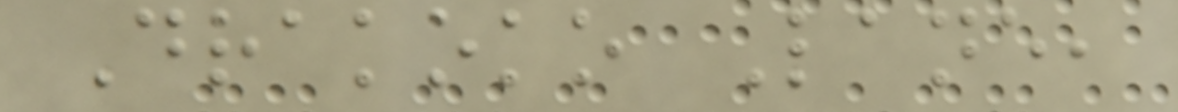Drakoko Lane,
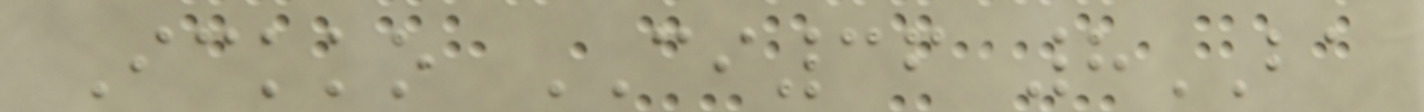Ickko CI36 8BA
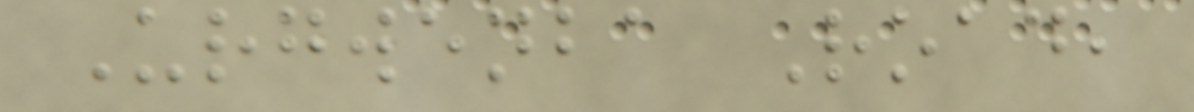Urgwenba Road,
